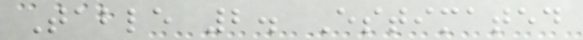Table 2. Estimated
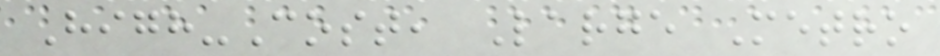High-Cost, Large Metro
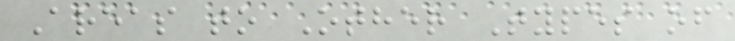Areas to Other Types of
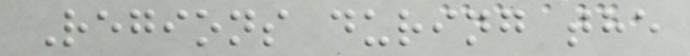Regions during the
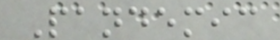Pandemic
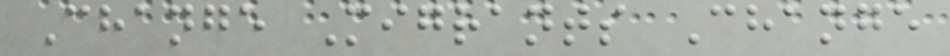Change Migrants Change
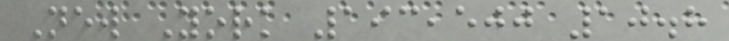New York 193,500 10.8
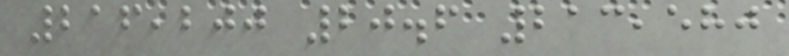216,200 20.6 213,580
